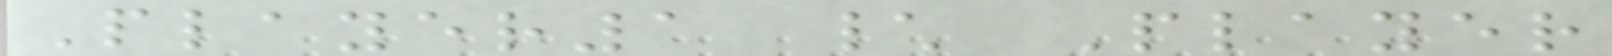Player1 \ Player
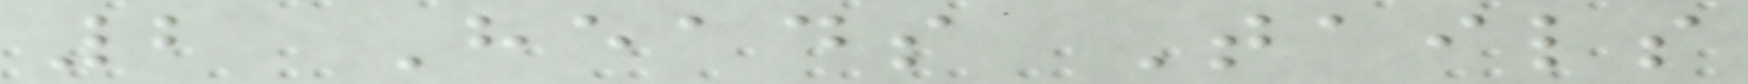2 Heads Tails
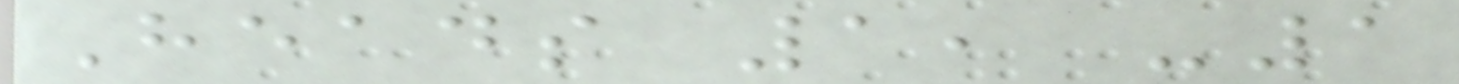Heads 1, -1
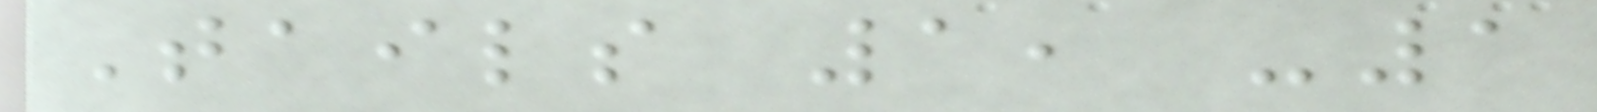Tails 1, -1
